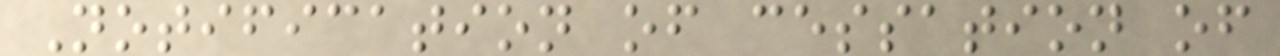Notification of cessation of
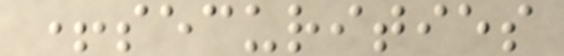+securities
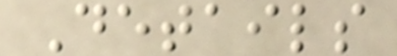Details
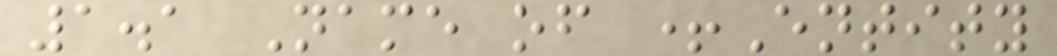1.1 Name of +Entity
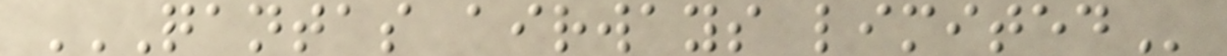QANTAS AIRWAYS LIMITED
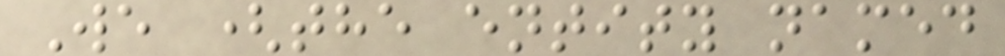We (the entity named
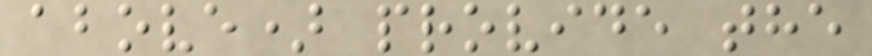above) provide the
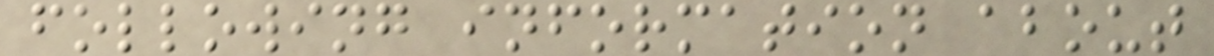following information about
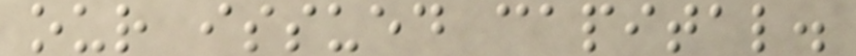our issued capital.
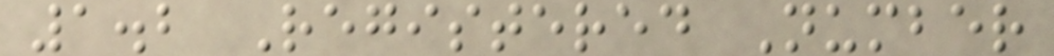1.2 Registered Number
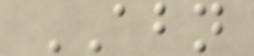ABN
